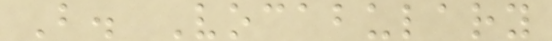B. Vocabulary
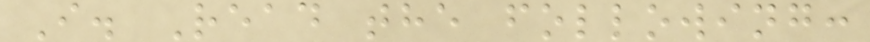I. Read the following:
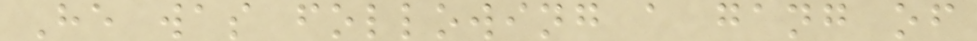He was following a gang of
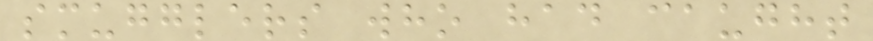smugglers who had caught
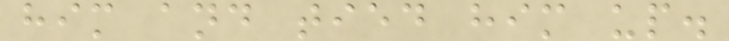him and tied him up.
